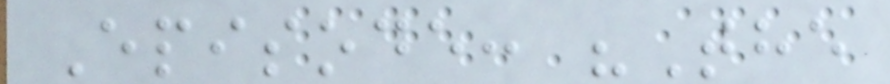Episode: "The
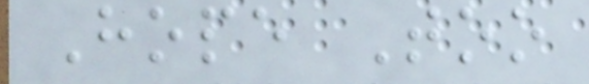Hope Too
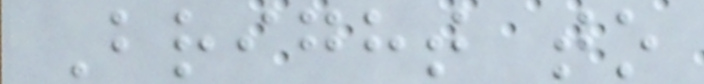Bright to
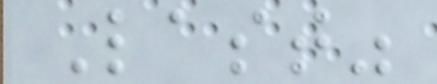Last"
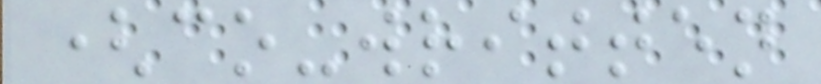(co-written
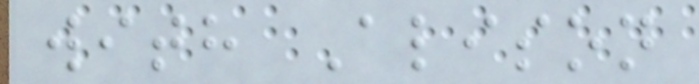with Alison
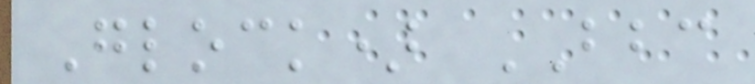Glock) BBC
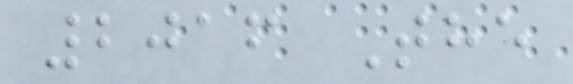2016 The
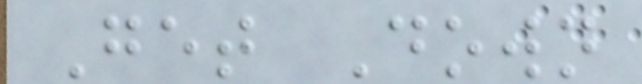Get Down
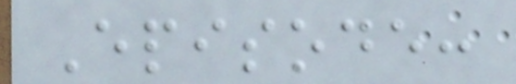Episode:
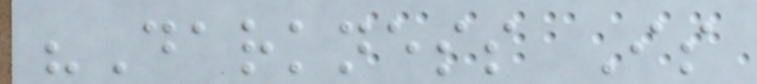"Darkness Is
